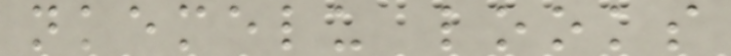nkemelu looks
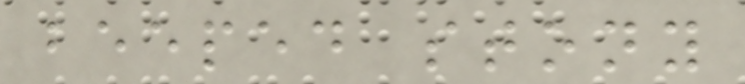beeped stony
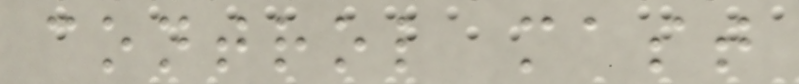control mast
